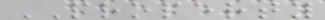PROPERTY
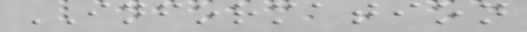INFORMATION
